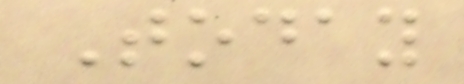Today
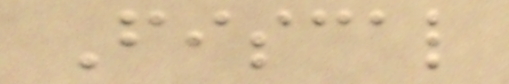Fiscal
